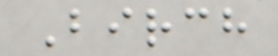Birch
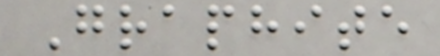Graphite
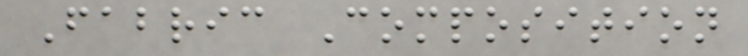Fabric Composition
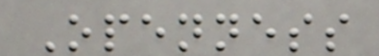Openness
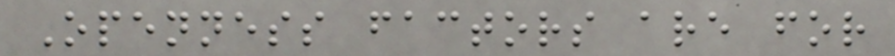Openness factors are for
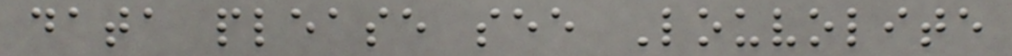data please see Louvolite
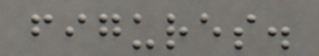figures.
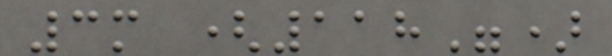3m (118")
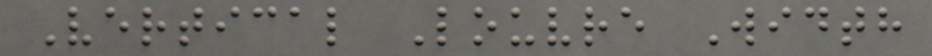Vertical Louvre Width
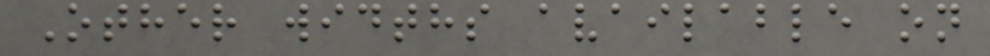Other widths available on
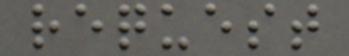request
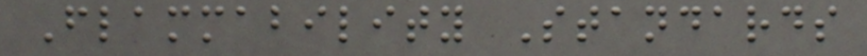Flammability Standards
